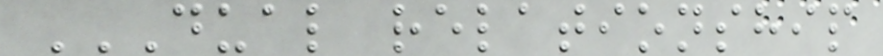DUAL RELATIONSHIP
